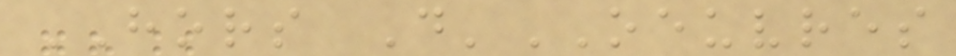HORS D'OEUVRES
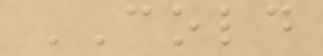COLD
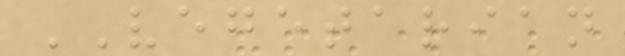VEGETARIAN
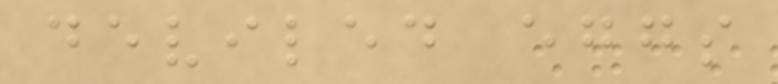deviled eggs
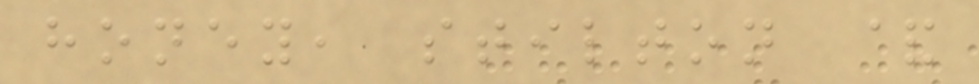honey, stilton &
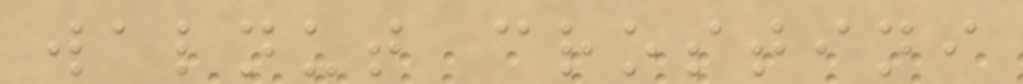walnut crostini
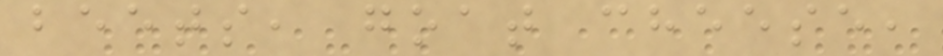beets, goat cheese,
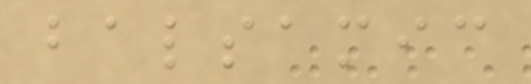balsamic
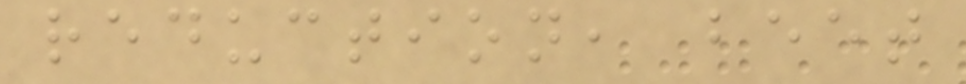reduction, beet
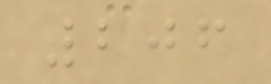206
